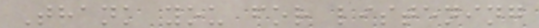Thank you for listening
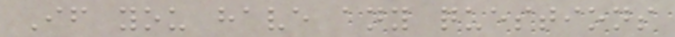If you have any questions
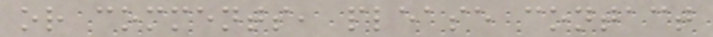or comments, please contact
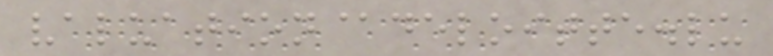valuation@deloitte.lu
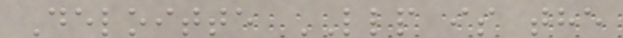Deloitte LLP is the
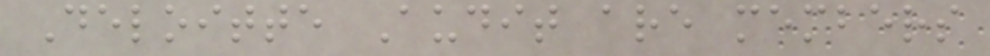Deloitte Audit are members
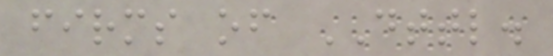firms of DTTL.
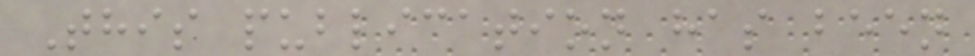This publication has been
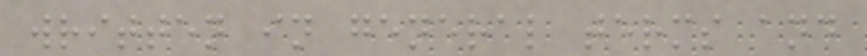written in general terms and
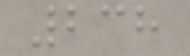238
